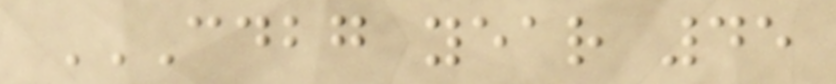CDBG YEAR 45
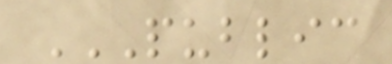PUBLIC
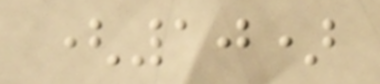(10)
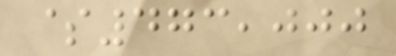$473,000
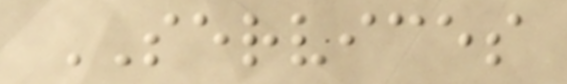SERVICES
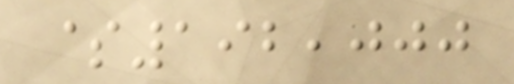$192,000
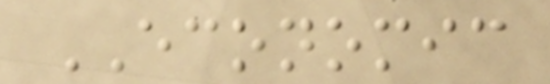ECONOMIC
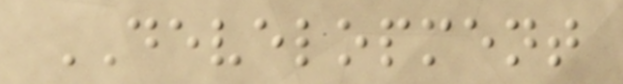DEVELOPMENT
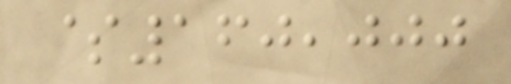$160,000
